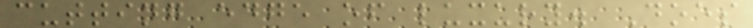cutting edge of luxury. Does
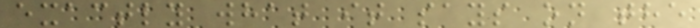exactly what it says on the
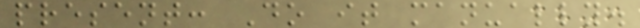present: Do it manually.
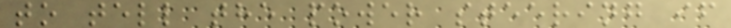to tell the power steering if
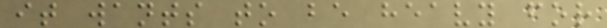it wants to be heavy for
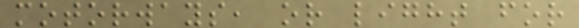motorways, or light for
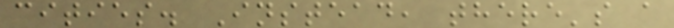cities. Instead, there's a
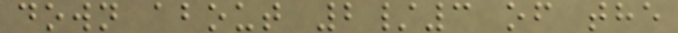down about 2/3 of the
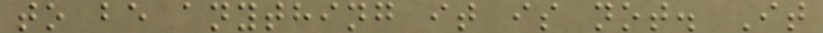to be anything it is not. It
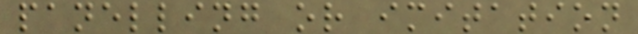panelling or imitation
